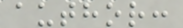author:
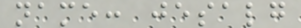name: jesalg
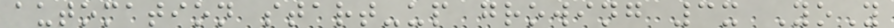automation start-up growing 3x YoY
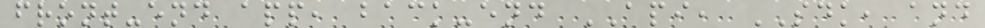front-end app, back-end API, SDK, and
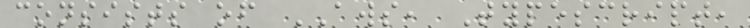consists of AWS, Typescript,
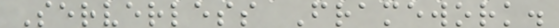Serverless Framework.
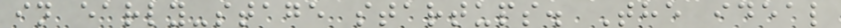in early-stage startups. The ideal
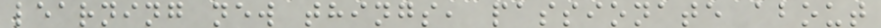learning new things, passionate about
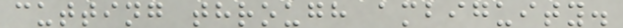cutting through ambiguity.
